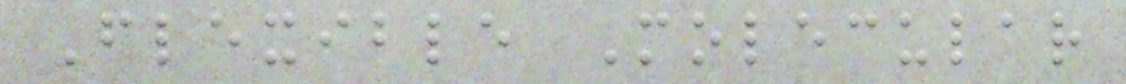Flexible Molecular
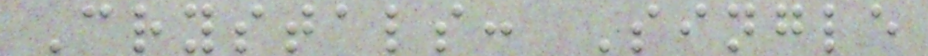Crystals: Single
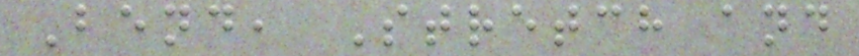Bend, Stretch and
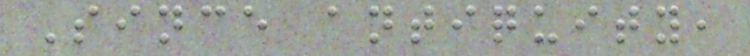Since antiquity,
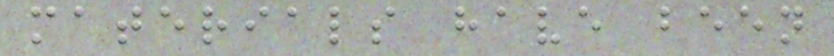materials have been
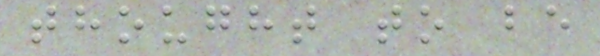thought to be
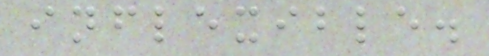inflexible.
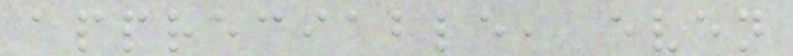appreciable, even
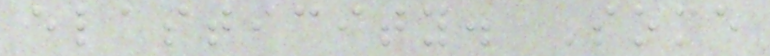elasticity. Some
